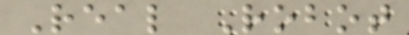Real Robot
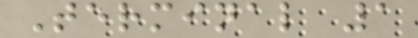Terminal 1
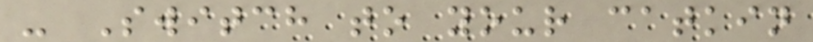- Switch to your catkin
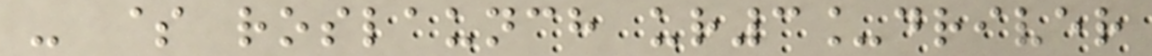- $ roslaunch ur3_driver
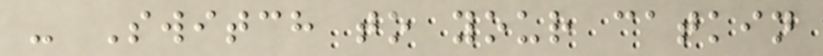- Switch to your catkin
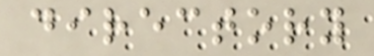directory
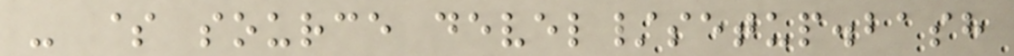- $ source devel/setup.bash
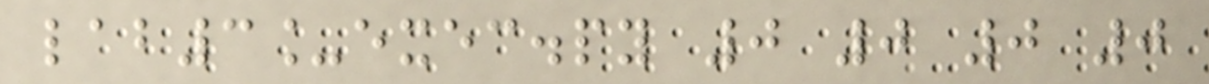lab3_exec.py 0 0 0 0
